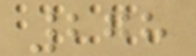278
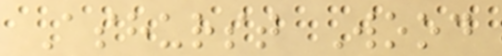Ashurst Wood
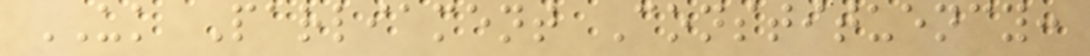UK Parliament Constituency:
